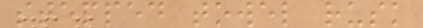stepped towel rusk
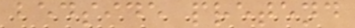bedside pretend
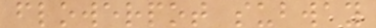flowerpot subway
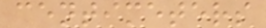centimeters
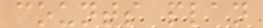counts plan
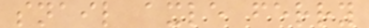snail axle ferry
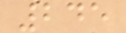245
